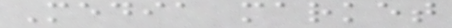Media market
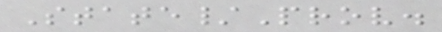State/Prov.
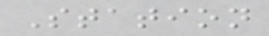Station
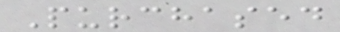Purchased
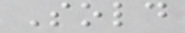Sold
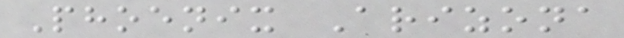Phoenix Arizona
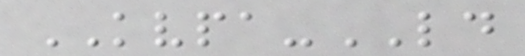KVPA-LD
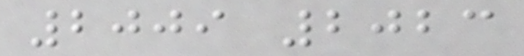2009 2023
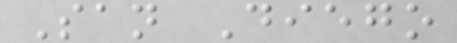San Diego
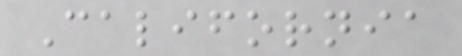California
